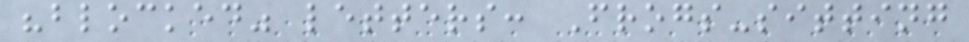"blocked" letters: Frogs-sitting
